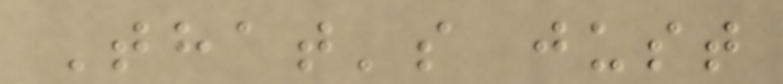That's just
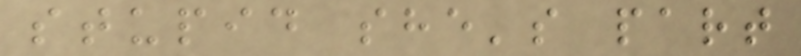stupid she's part
